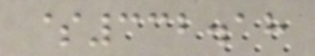$332.18
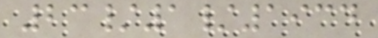23/1/1934
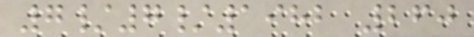7/7/1982 260
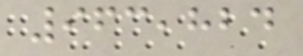963,824
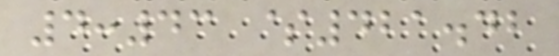4:43 $421.42
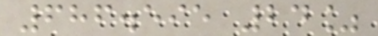686.595 24%
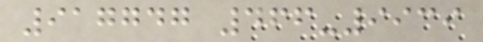917747 466-9939
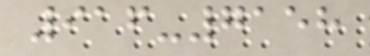916-7158
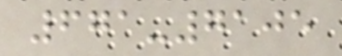671-7105
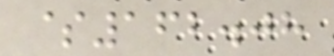$162.08
